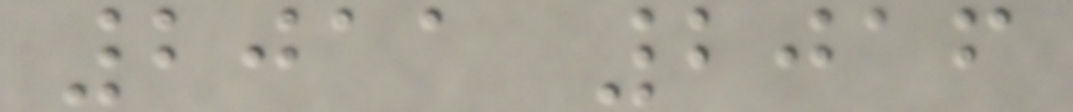2011 2016
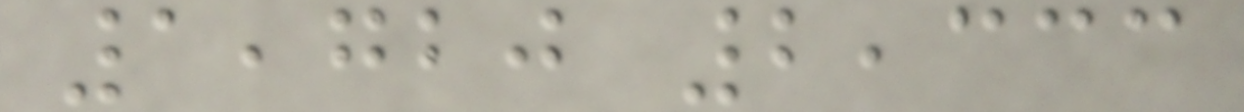1,720 2,333
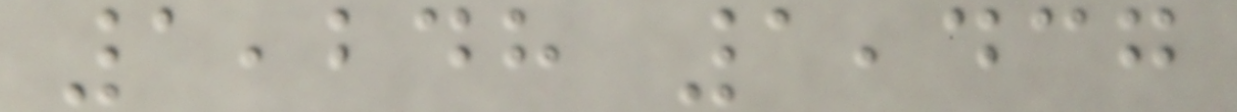1,248 1,437
